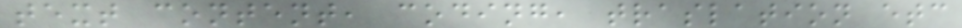text content, coding, traslation etc
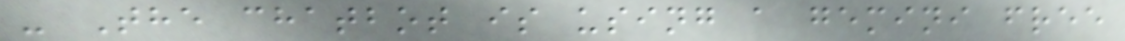- The chatbot is using a gemini free
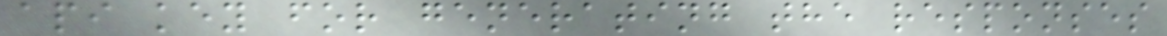api key for generating the responses
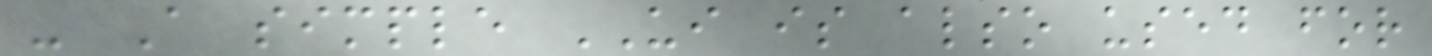- A simple UI is also used for
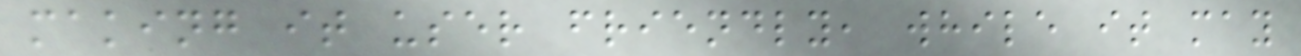making it user friendly, while it may
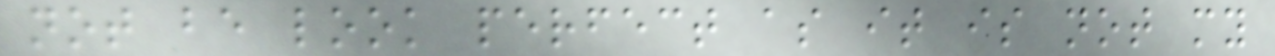not be look perfect as it is not my
